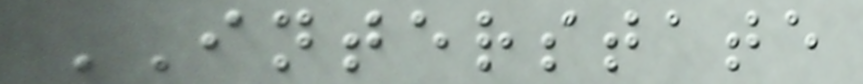INTERSTATE
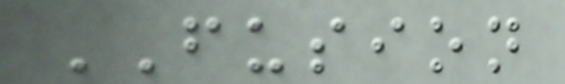FUSION
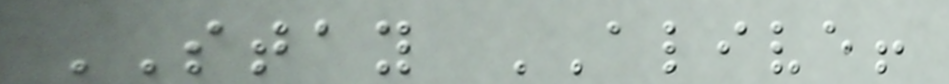STAY ALIVE!
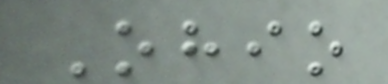Ohio
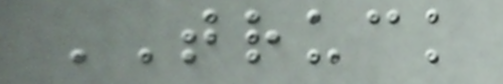TRUCK
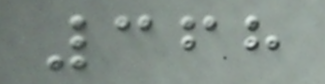368
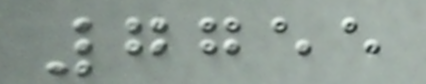7755
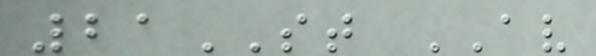21ST AV
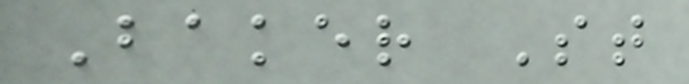Baker St
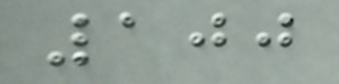100
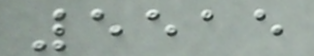5515
